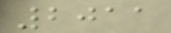2011
